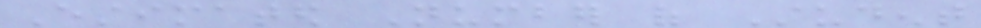Estimated Number of Student
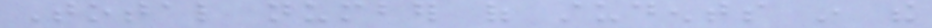Total number of students in the
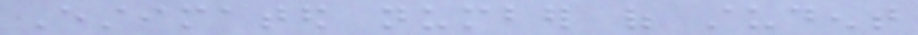Estimated number of student
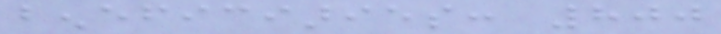beneficiaries: 800
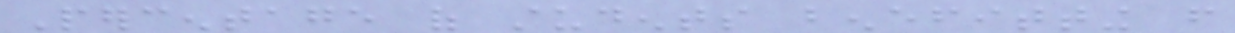Percentage of students benefitting from
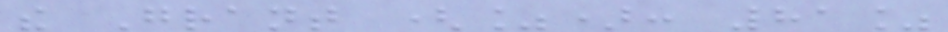the Grant (%): 81%
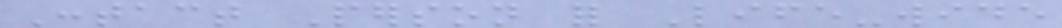Contact Person for Life-wide
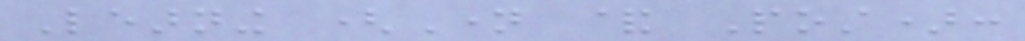Learning (Name & Post):
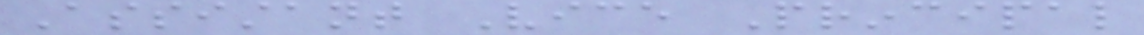Assistant Vice Principal
